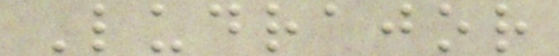Ludrajor
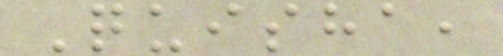Quisha,
